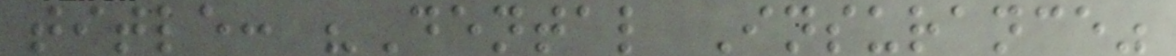title: "Dental Insurance"
